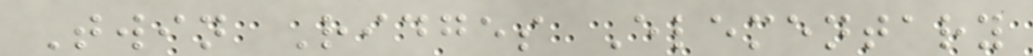Twin Ridges Elementary
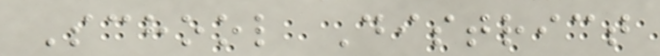School District
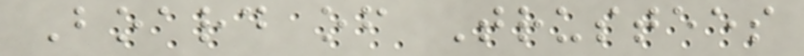Board of Trustees
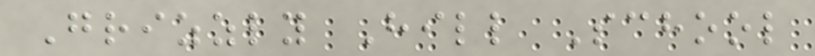Grizzly Hill School
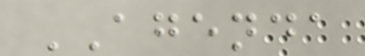AGENDA
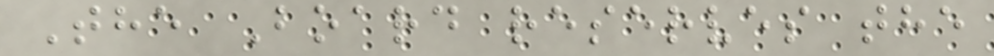The Board reserves the
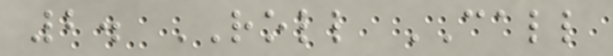2. ROLL CALL
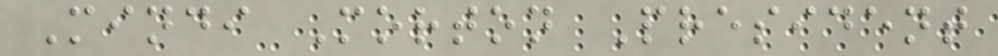Mindi Morton President
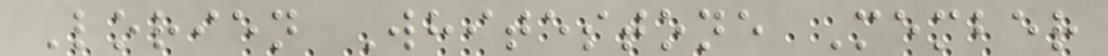Lorien Whitestone Member
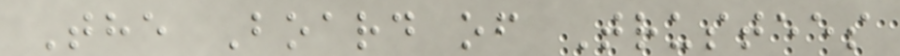The Board of Trustees
